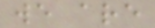we are
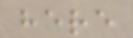here
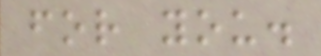for you.
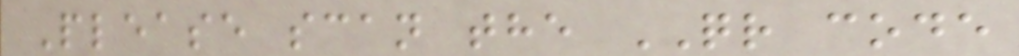Please scan the QR code
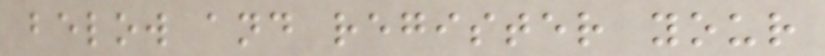below and register your
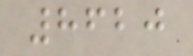8620
